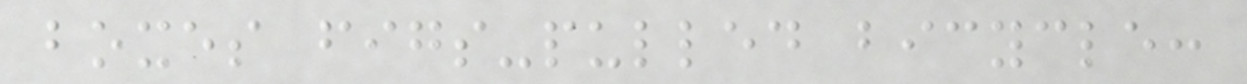boxes figs-pulled bicycle:
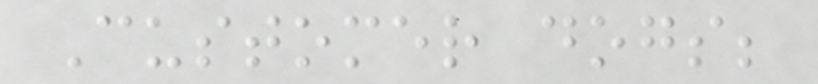Customer dogs;
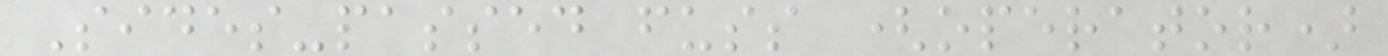Sides-passed fuss (operator)
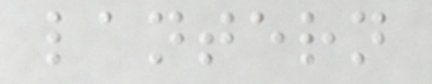lantern
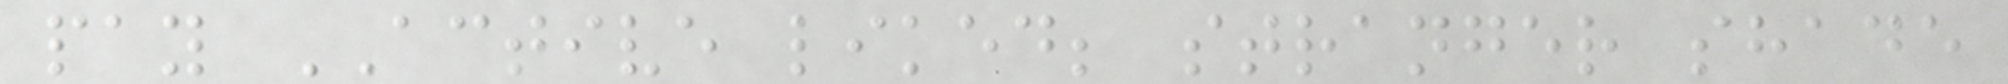pay ACTIVE liked; stranger shade
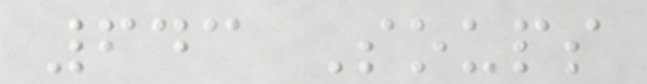643 Soups
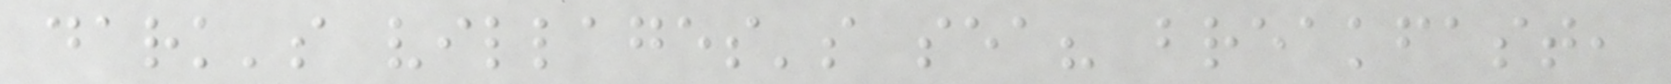dark's villages's sea? breakfast,
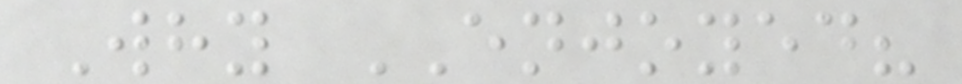Why ENJOYED?
